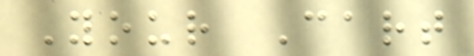Your Cart
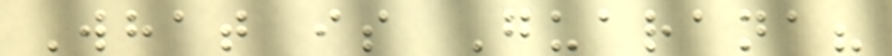What is Guarana?
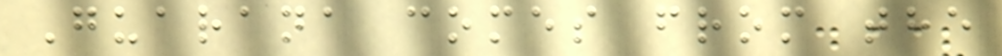Guarana comes from the
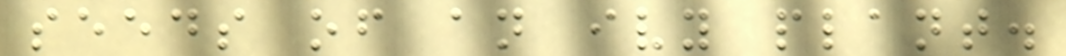seeds of an ivy plant.
